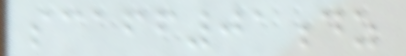scaff01dz
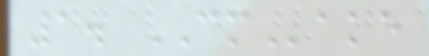1. CMake
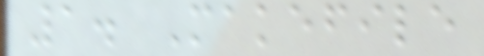1. Makefile
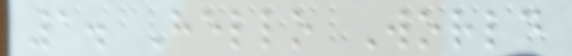1. Hello World
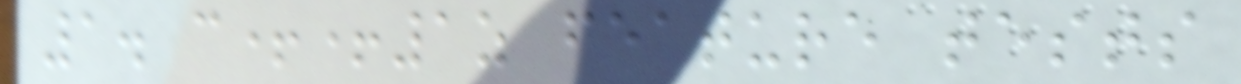1. c++1z feature tests
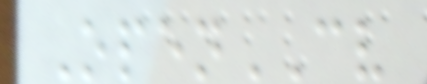OpenCV
